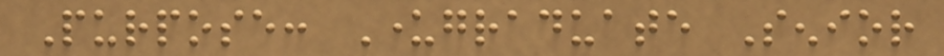Purpose: Undergraduate Senior
